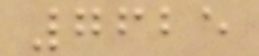7625
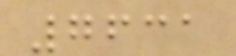7631
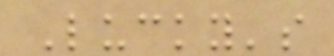Lucky's
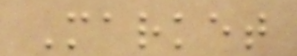Market
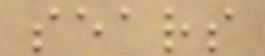sears
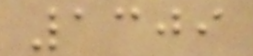1309
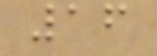16
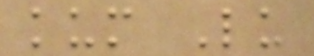kum Lu
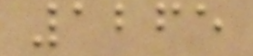1265
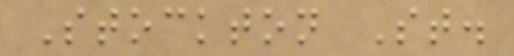Stockton St.
